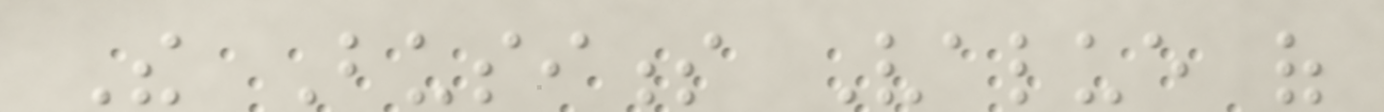The Business Value of
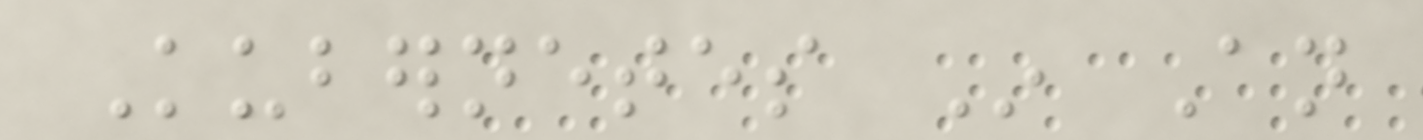Kubernetes In An
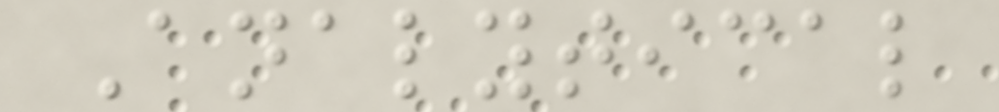Analytical
